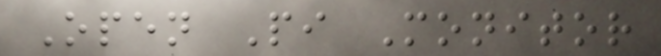Open Pi Monitor
